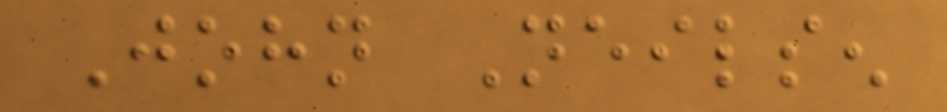John Neilsen
